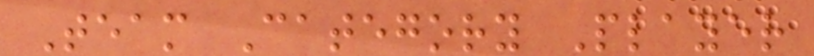Team Category Player
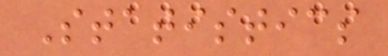Statistics
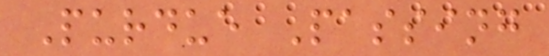Purdue Passing
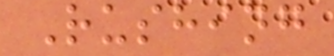Rushing
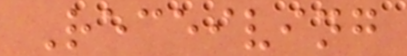Receiving
